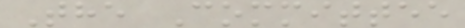The Committee
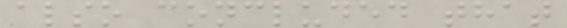also concluded that
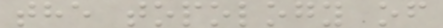the topology of
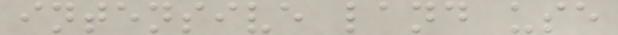intensive land use
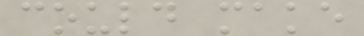could make
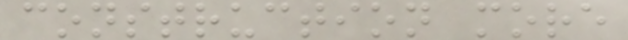construction more
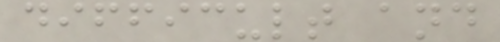difficult and
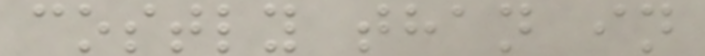costly than in
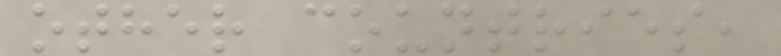other countries,
